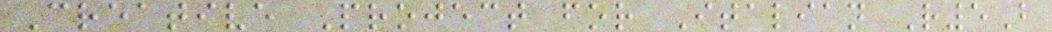Creative Project for Italian R5B
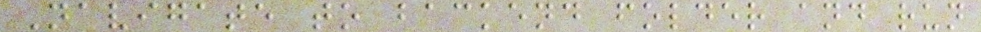Navigate to backend folder and run
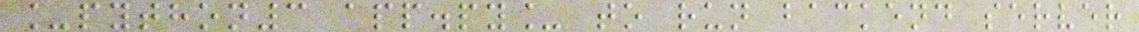_python3 app.py_ to run backend server
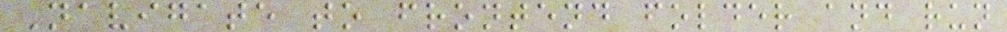Navigate to frontend folder and run
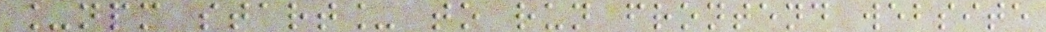_npm start_ to run frontend website
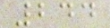244
